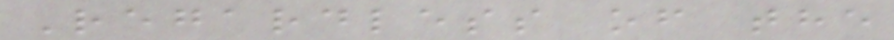Regardless of the
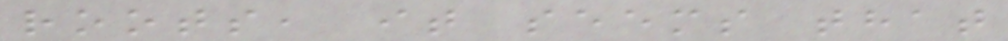roots, it seems that
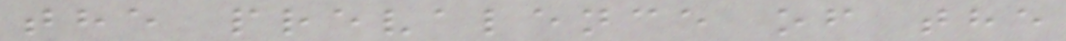the prevalence of the
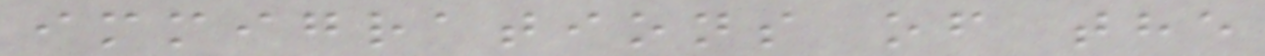immigrations of the
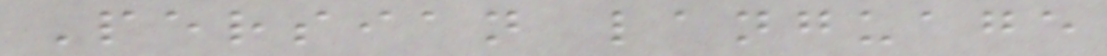Persian language
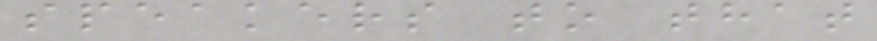speakers to that
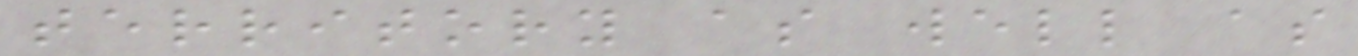territory as well as
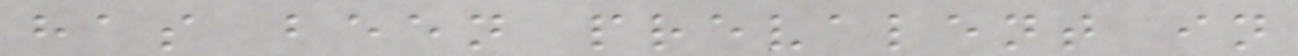has been prevalent in
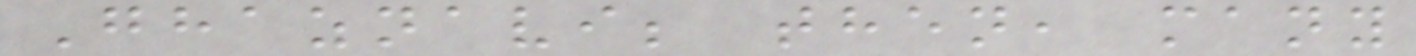Ghaznavi; then, many
